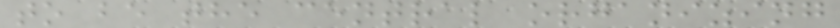to be the central organizing
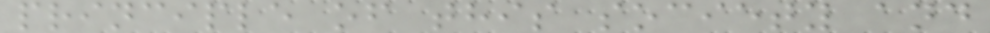principle of this society and
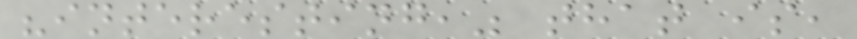"interesting," that is,
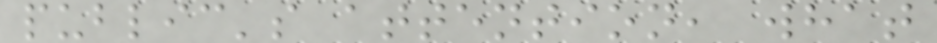public's attention, what
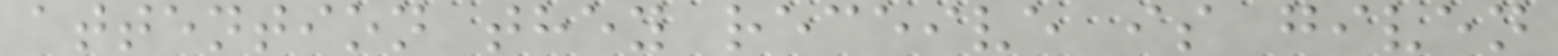attention they receive is given
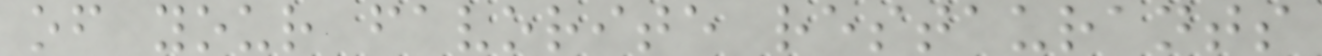of your favorite restaurants
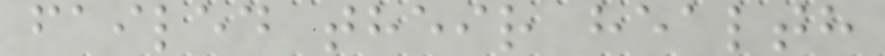failed their health
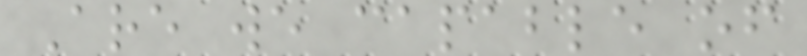Are we capable of
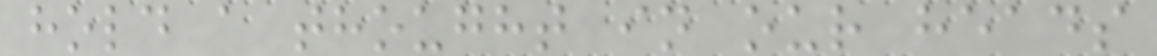hold a thought in our heads
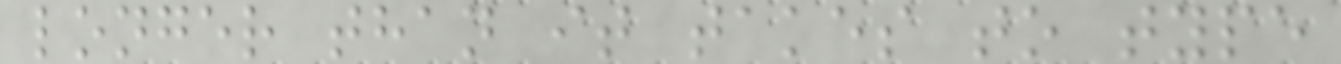longer than it takes to type
